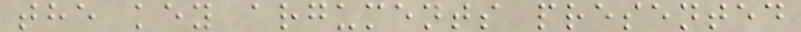the key arguments presented
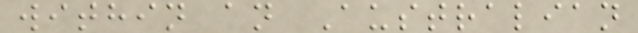within an Australian
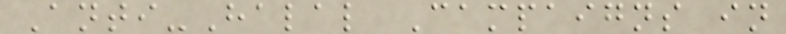Anti-Halal Campaigns in
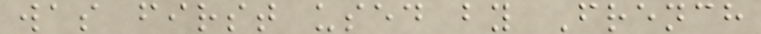was first used by French
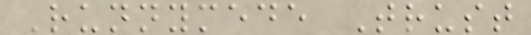Runnymede Trust
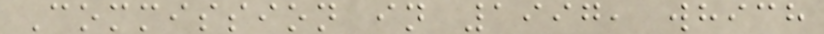Commission in 1997, which
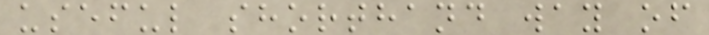useful shorthand way of
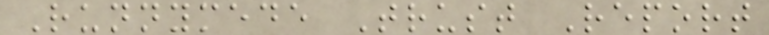Runnymede Trust Report
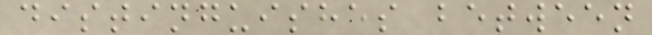distinguishes between
